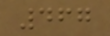467
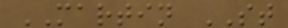MARTIN ST
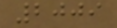2009
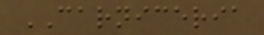CARNICERIA
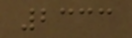2333
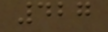427
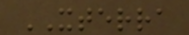XTERRA
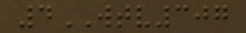4WTV307
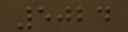5024
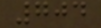704
